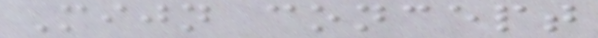Mijn concept
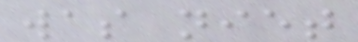was niet
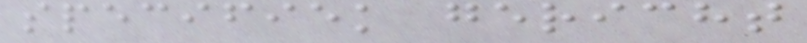specifiek gericht
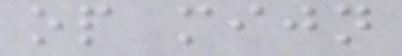op mijn
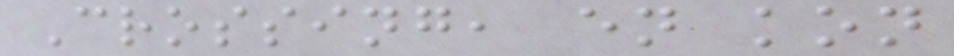Crossing, en kon
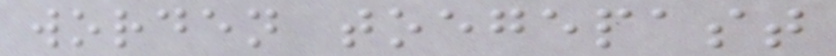worden toegepast
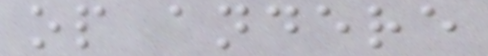op andere
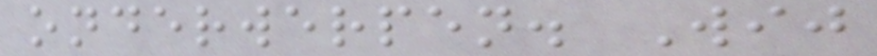onderwerpen. Wij
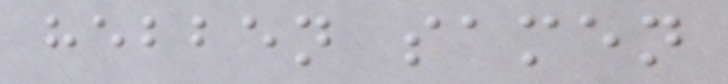hebben samen
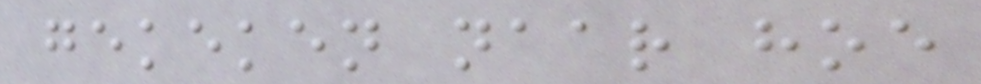gekeken naar hoe
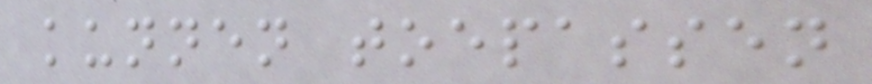kunnen toepassen
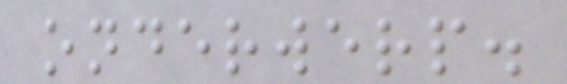onderwerp.
